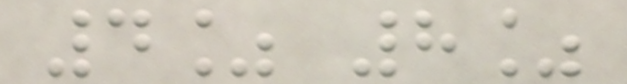4% 8%
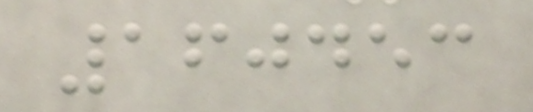160453
